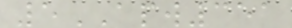5APW351
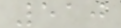510
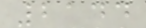2144
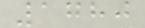1780
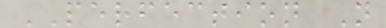PERFECTION N
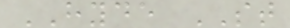HYDE ST
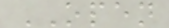OPEN
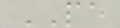PE
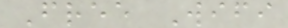Free Wifi
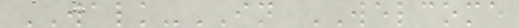WALK-IN WELCOME
